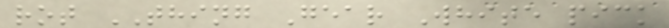rot THING Gear White pick
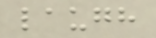laugh
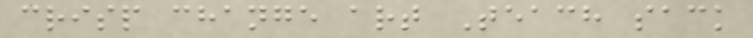crisp change art Teach sack
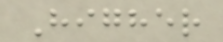Higher
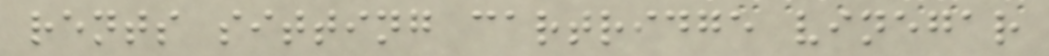rents sitting cartridge vinegar
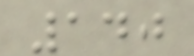140
